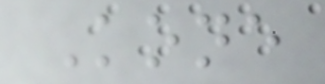Kone
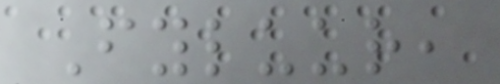Fyluur,
